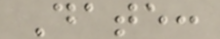Date:
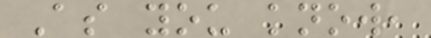As you know,
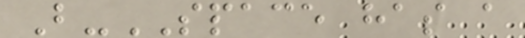B-SPACE has a
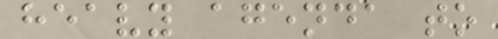heavy agenda to
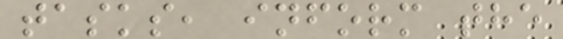tasks, inform the
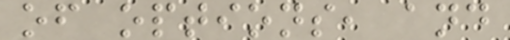of options, and
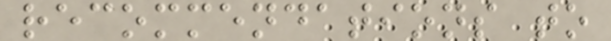recommendations to
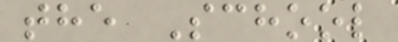the School
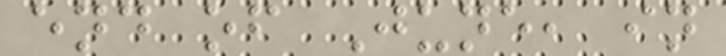end of June, in
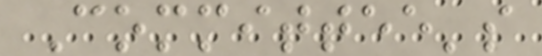Committee's
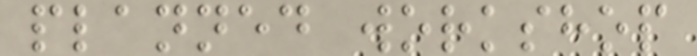planned workshop
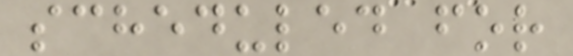scheduled for
